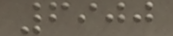6900
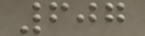607
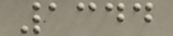1344
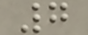7
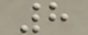8
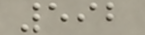592
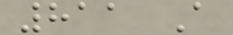811 A
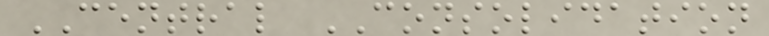CENTRAL CONSOLIDATION
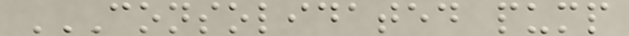CONSOLIDATED PUMP
